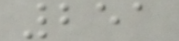251
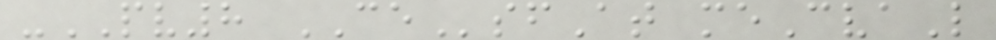-PV8 CEsfAt meCvaL
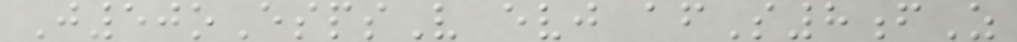J50oEspsV evj afS8fZ
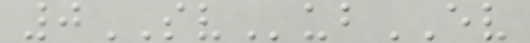0SVubEV
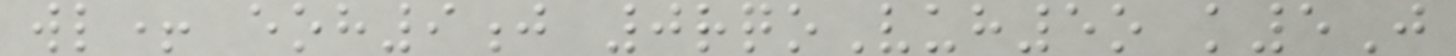wl+ eoh9j 0rqoVuh5o k5J
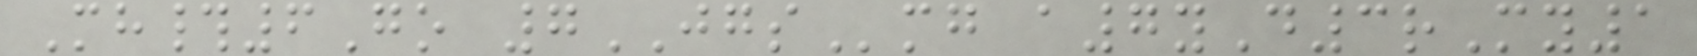Mh#6Go 7JGSmg a7yD3rMy1
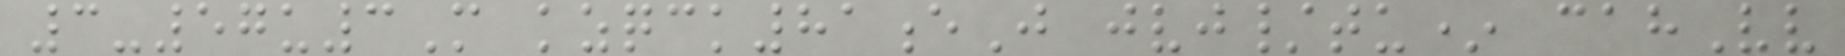3-57u3M kzqck81eJ jvj/tu* cahVv
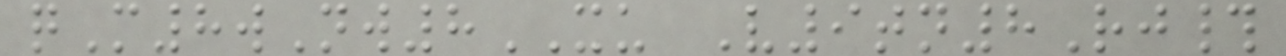qM8wNw8XU V9tn8Rj#
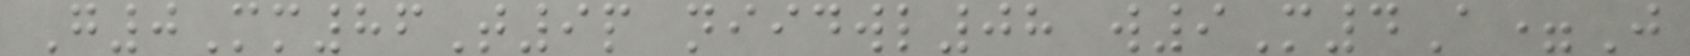G0Mm86T9p niidwl08 w9M4A=J
